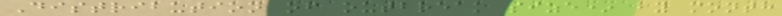Distribution of outbreak size* by month
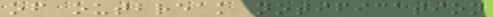of outbreak notification
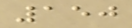150
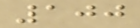100
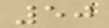50
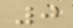0
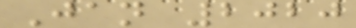Jan 2020
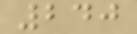240
